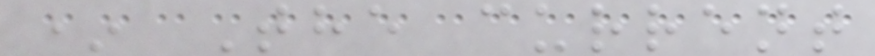* The current
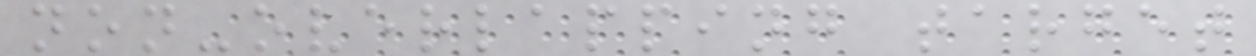non-overlapping target
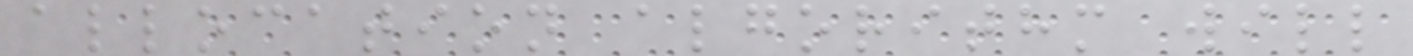allocation algorithm will
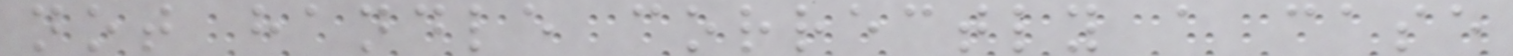not handle correctly a case
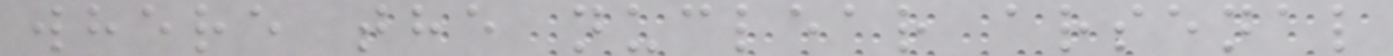where the nuclear arsenal
